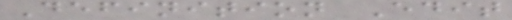Definition Edit
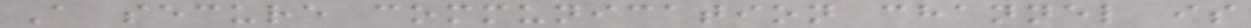A secure communication channel is
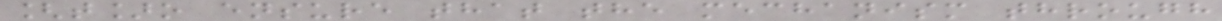[t]o ensure that the mechanism through
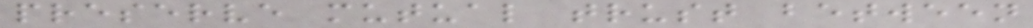preserve mutual trust between
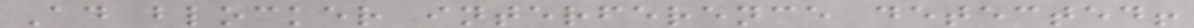Ad blocker interference detected!
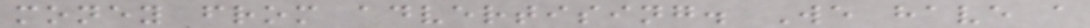money from advertising. We have a
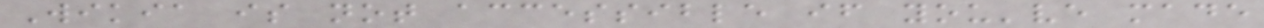Wikia is not accessible if you've made
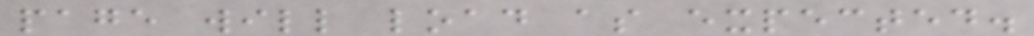page will load as expected.
